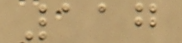117
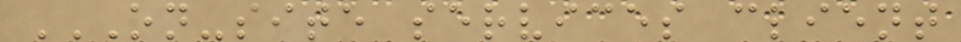ON-SITE SERVICES CLIENT
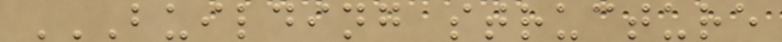BUILDING STRUCTURE
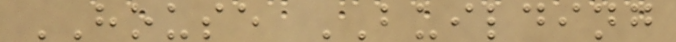HOUSE BUILDING
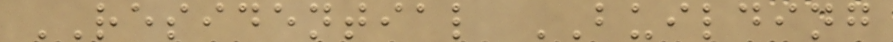RESIDENTIAL BUILDING
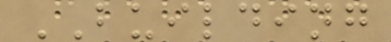BUILDING
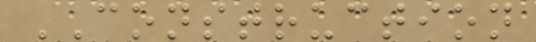CONSTRUCTION
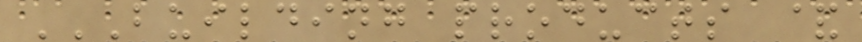BUILDING PRODUCTS &
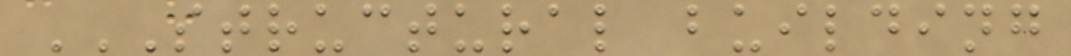STRUCTURAL BUILDING
